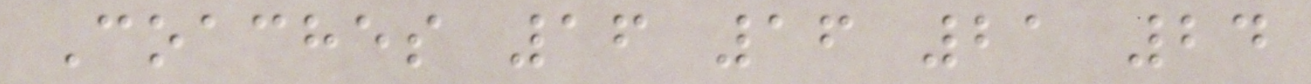Coaches 16 16 21 24
